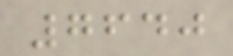7640
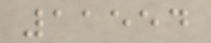11554
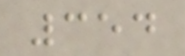354
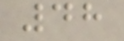48
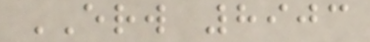ERW 8903
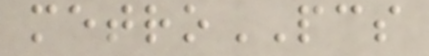metroPCS
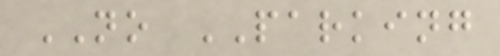NO PARKING
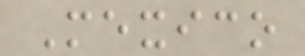Mexico
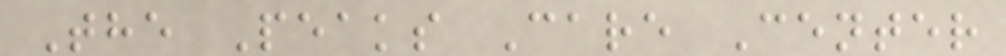The Peaks Care Center
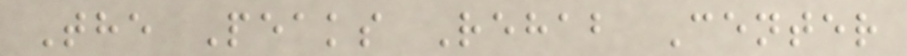The Peaks Rehab Center
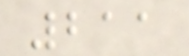211
